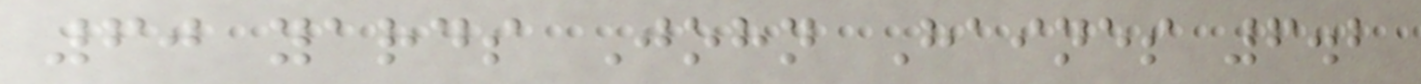60 yards John Haines 6.2
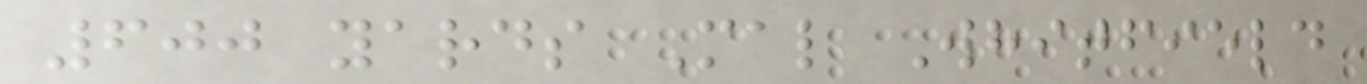600 yards Mal Whitfield
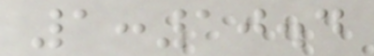1:10.4
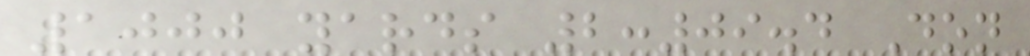1000 yards 2:09.4 Don
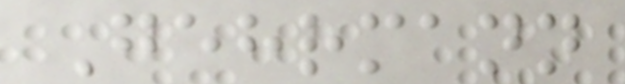Gehrmann
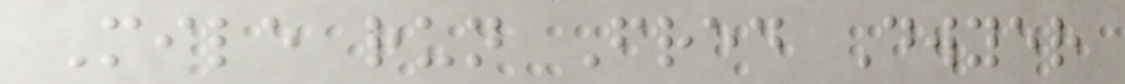Mile run Fred Dwyer
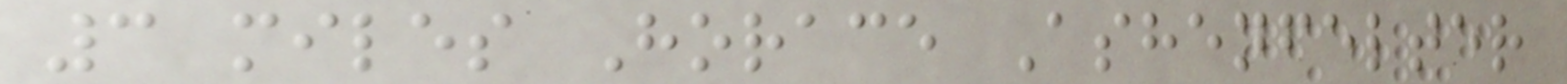3 miles Horace Ashenfelter
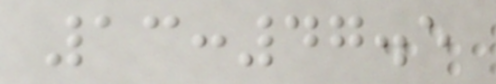13:47.5
